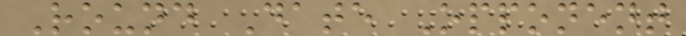Round Date Opponent
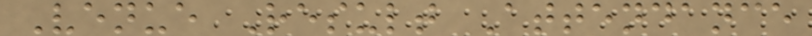Venue Result Attendance
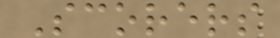Scorers
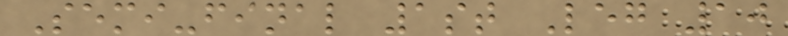Semi-final 1st Leg 10
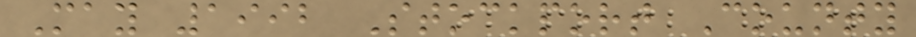May 1992 Stockport County
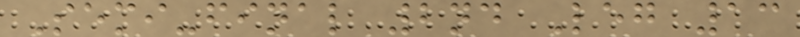Semi-final 2nd Leg 13
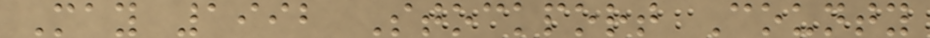May 1992 Stockport County
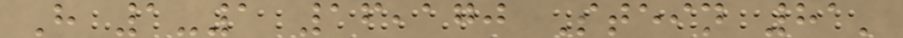H 1-1 16,170 Stein 81'
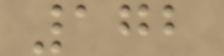172
